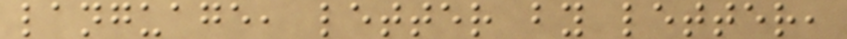language, letter by letter,
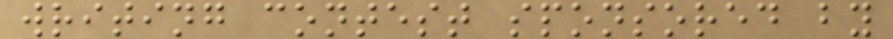writing contest sponsored by
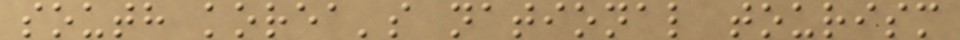south korea's national tourism
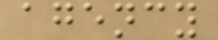agency
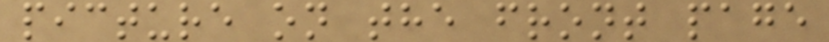picture on the front page
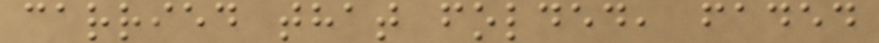carried that folded, faded
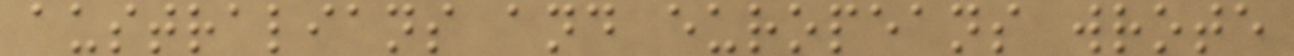australians and europeans wrote
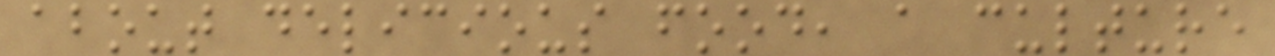about delicious food, a culture
